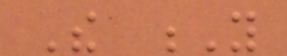The Y
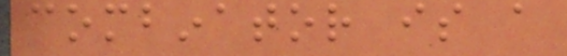combinator is a
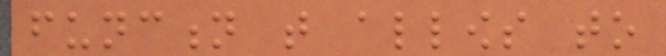function that allows to
